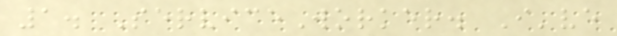1. ServiceWorker. I've
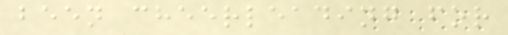been cheerleading for
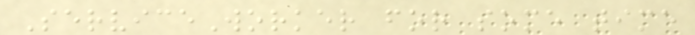ServiceWorker for some time
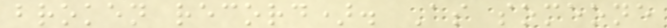broken record). As someone
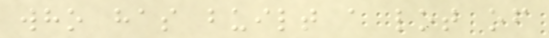who has built a lot of
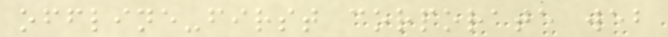offline-first corporate web
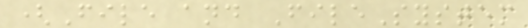(File and FileSystem
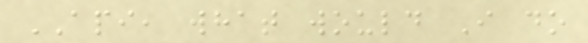API, what would I do
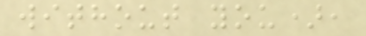without you),
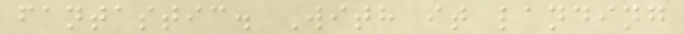fantastic. With it landing
